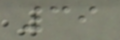39
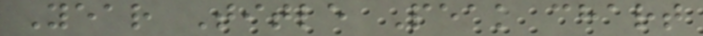Year Title Peak chart
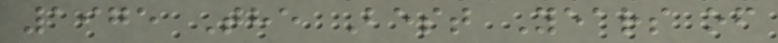1975 The Best Years of
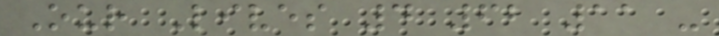Our Lives 4 62 11 -
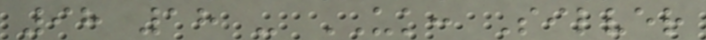98 18 - UK: Silver
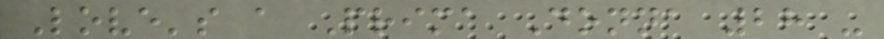Love's a Prima Donna 28 -
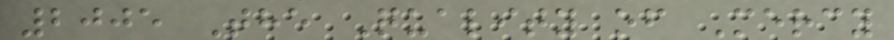2005 The Quality of Mercy
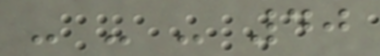- - - 40
